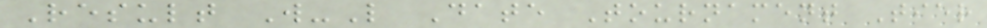Result W-L Date Tournament Tier
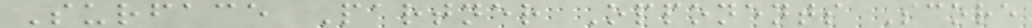Surface Partner Opponents Score
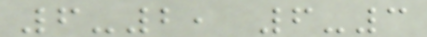6-2, 6-3
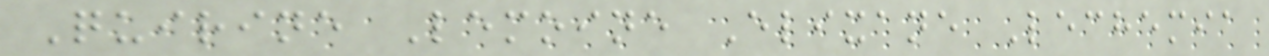Quirine Lemoine Elixane Lechemia
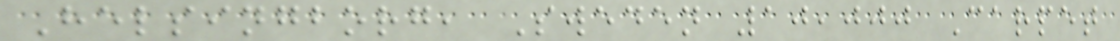Helsingborg, Sweden 10,000 Carpet
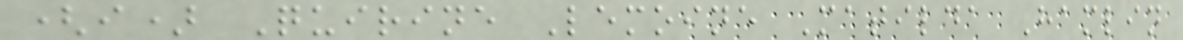(i) Quirine Lemoine Matilda Hamlin
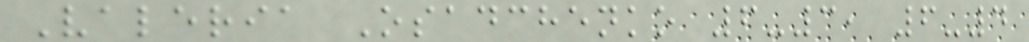Valeria Osadchenko 6-3, 6-4
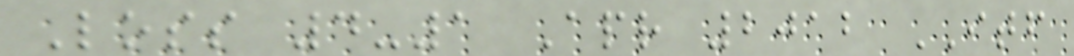Loss 4-1 Apr 2012 ITF
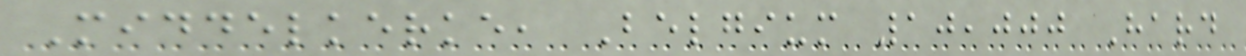Middelkerke, Belgium 10,000 Hard
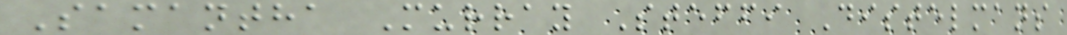Samantha Murray Steffi Distelmans
